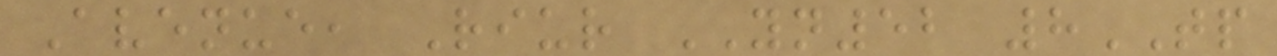Avenue, Riur YN52 8TP
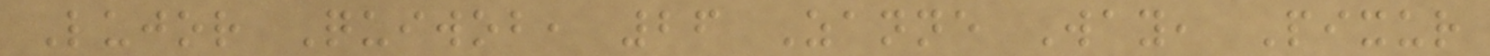Lujor Quiwob, 26 Zanne Way, Pixur
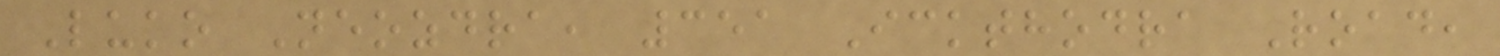Luko Neozdra, 351 Ickthodra Road,
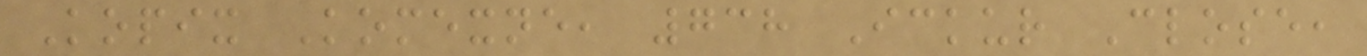Kopix Komexne, 738 Ickur Close,
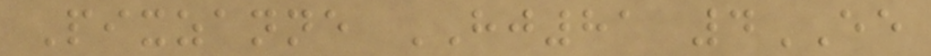Pixzanne HJ81 4EE
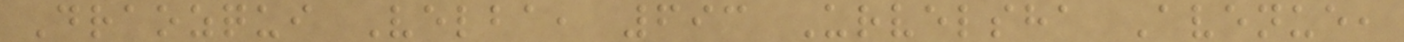Draozqui Velba, 693 Urvelsha Avenue,
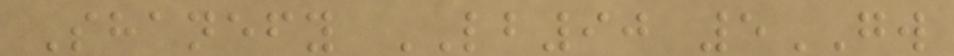Shanefy LB90 5GW
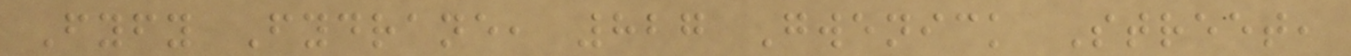Fyfy Fydrane, 827 Gwenick Street,
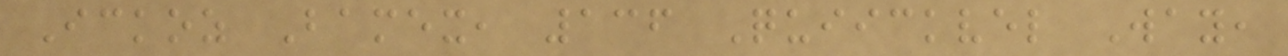Ickoz Bamex, 136 Quiickvel Way,
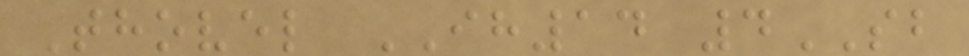Thovel IH14 4SB
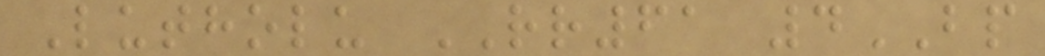Lutholu RR61 4BP
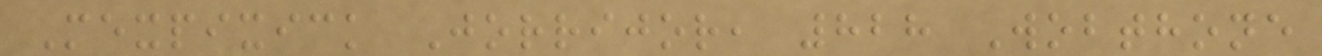Mexpixick Jorrijor, 828 Wobthone
